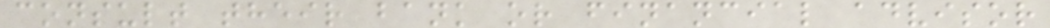consult their bank or financial advisor
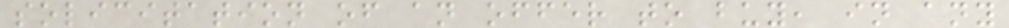solicitation of an offer to buy, in any
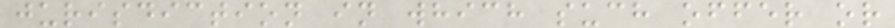jurisdiction in which such offer or
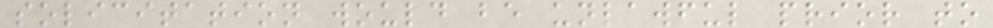solicitation would be unlawful prior to
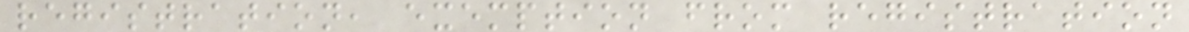registration, exemption from registration
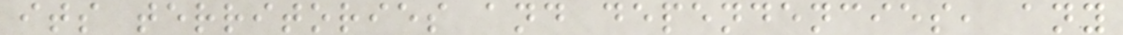its territories and dependencies, any
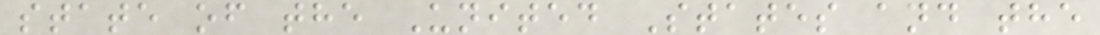state of the United States and the
